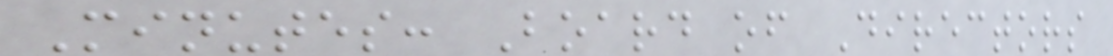Minutes: Board of Directors
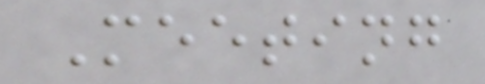Meeting
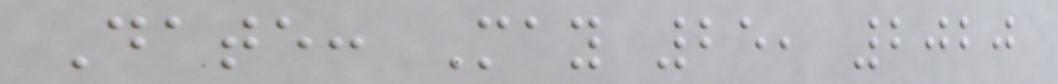Date: May 25, 2020
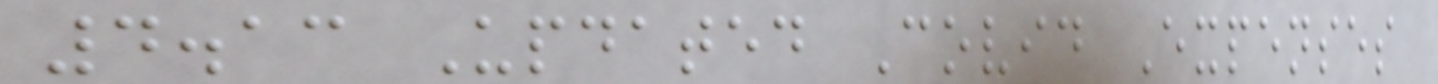4.13 Updated Covid Expenses
